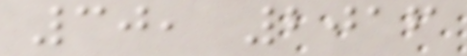30, 2016
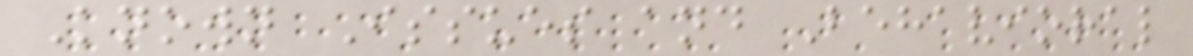Known Issues and Behavioral
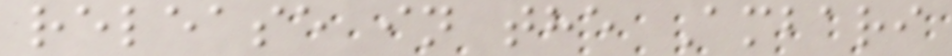release in the Ambari
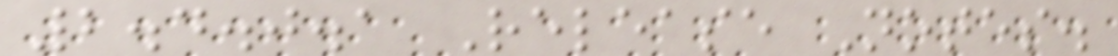2.4.0.1 Release Notes.
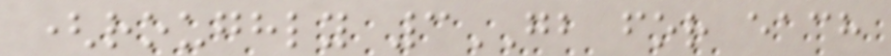(roughly 3GB for each
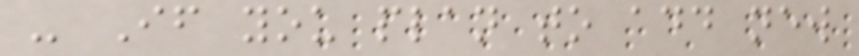- If you plan to add new
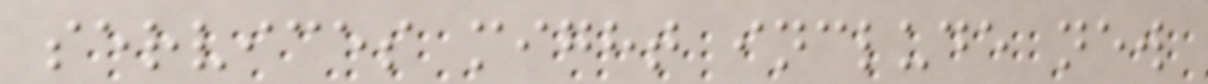services might include new
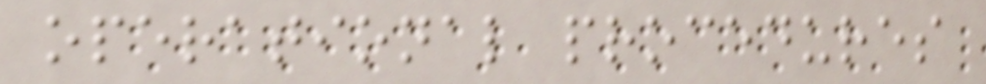operational procedures
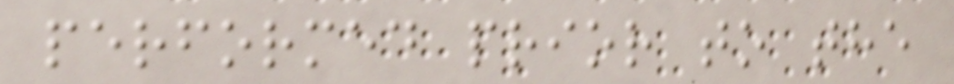performed prior to the
